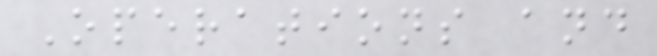Operations and
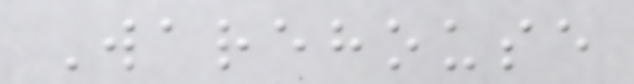Warehouse
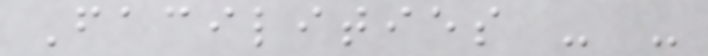Facilities - -
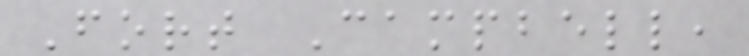Fort Campbell,
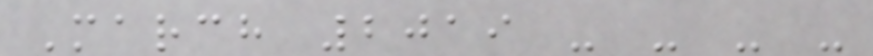March 2019 - - - -
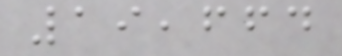19,664
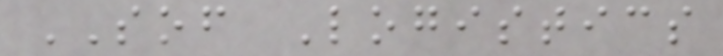SOF Logistics
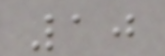10
